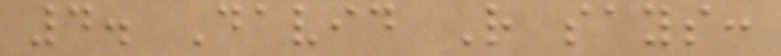4. David R says:
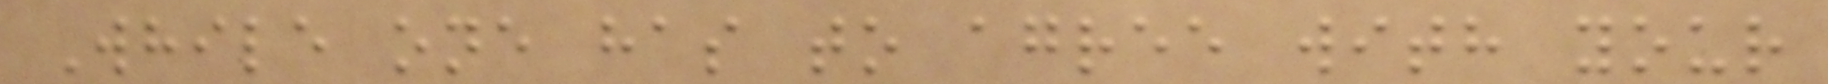While one has to agree with your
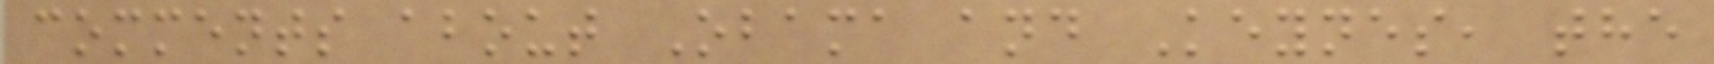comments about Obama and Keynes, the
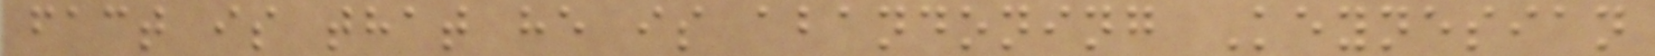fact is that he is abandoning Keynesian
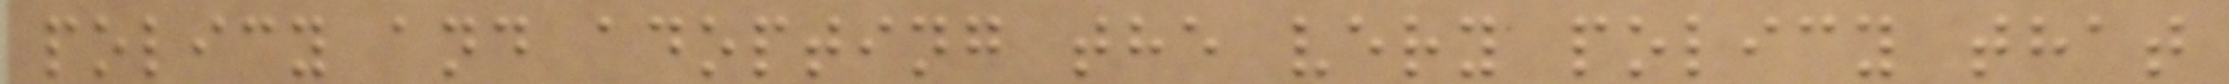policy and adopting the very policy that
